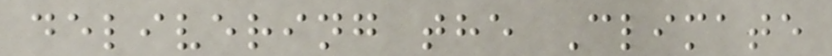delivering the Climate
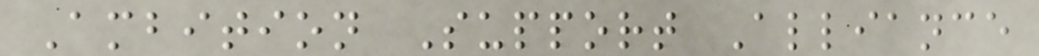Ambition Support Alliance
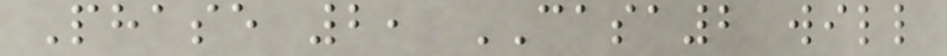Phase 2, CASA2 will
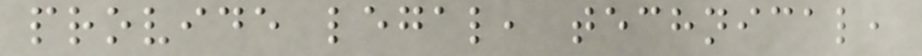provide legal, technical,
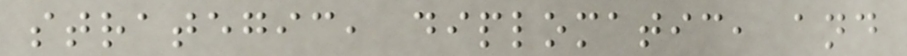strategic, diplomatic, and
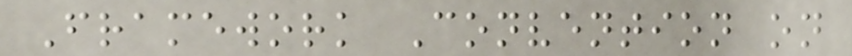Framework Convention on
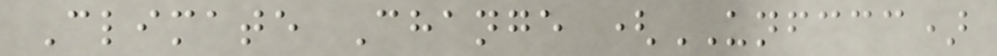Climate Change (UNFCCC)
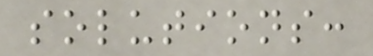solutions:
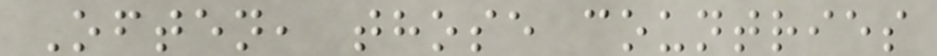Often, those countries
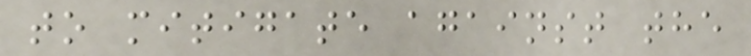to mitigate against the
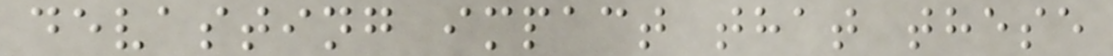devasting impact that these
